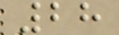28
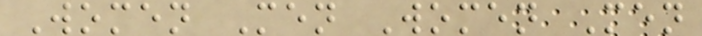Women Men Women Men
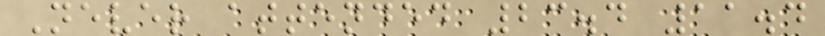Never attended 23.4 11.4
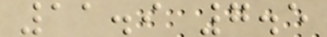11.9 7.5
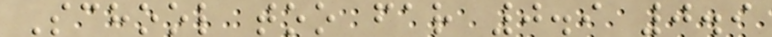School too far 0.9 0.9
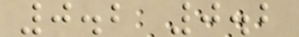0.2 0.2
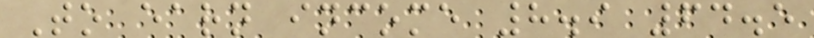To earn income 8.9 64.5
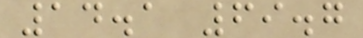14.1 69.7
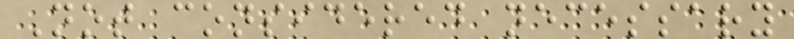Not considered necessary
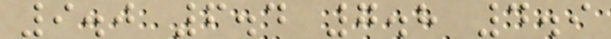9.0 6.4 7.8 4.9
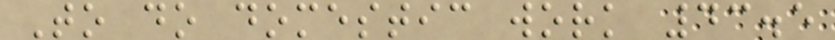To do domestic work 43.5
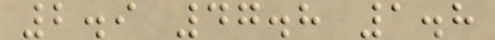2.9 47.8 1.8
